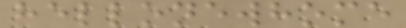hellonewhome
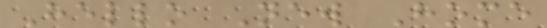Hello New Home
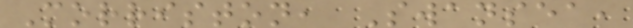Morriston, Swansea,
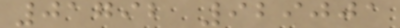01792 929001
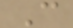C
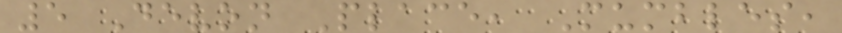5 Devon Place, Mumbles,
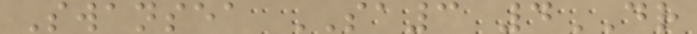Swansea SA3 4DR
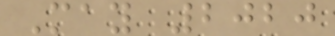May 2020
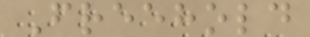Freehold
